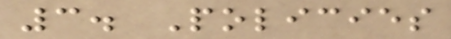3. Policies
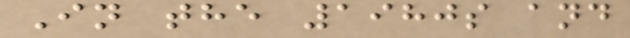In the 1980s and
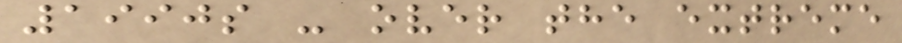1990s - over the extreme
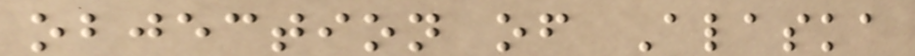objection of Alaska
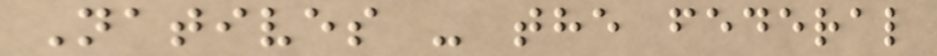Natives - the federal
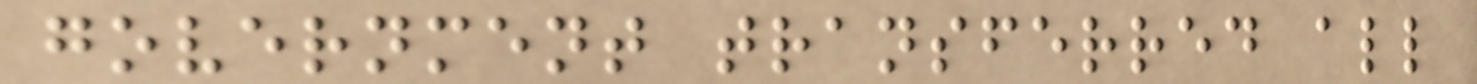government transferred all
